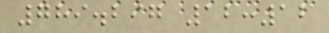789.297 12:12
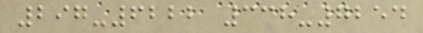297-6222 338-7254
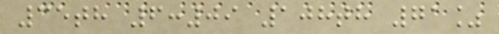35th 6:09 108th 71%
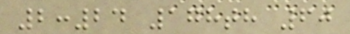2:24 178th 60
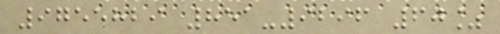9755829 851-9296 60%
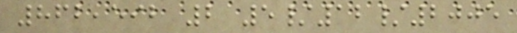862,592 2 5/12/2005
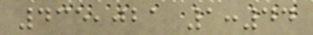435,021 1:44
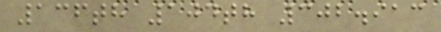136th 104th 302.913
